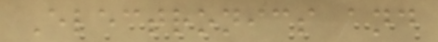Electronics and
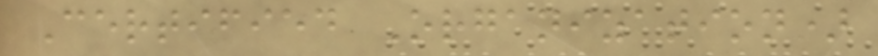Certified Organization)
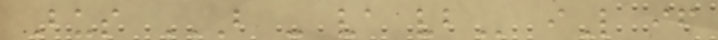Bus B - VA VB iL if
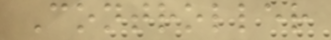Controller
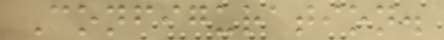Configuration.
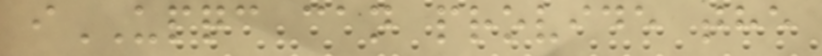iUPQC can provide the
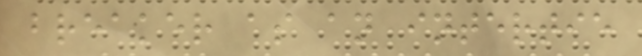breaker as an intertie
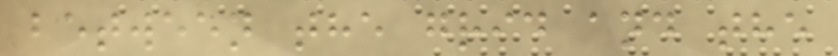between the grid and the
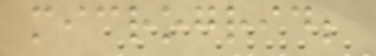microgrid;
